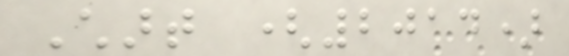Chart (2014)
